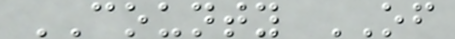COUNTY OF
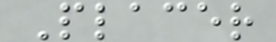Placer
